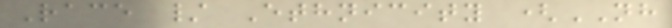Race / Ethnicity (NH
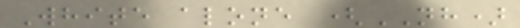White alone (NH)
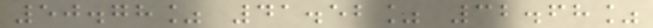50.78% 41.52% 32.68%
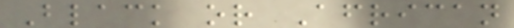Black or African
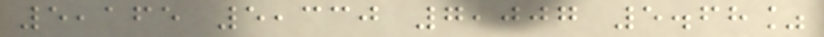5,165 5,330 7,007 5.68%
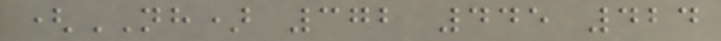(NH) 372 445 424
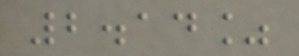2.14%
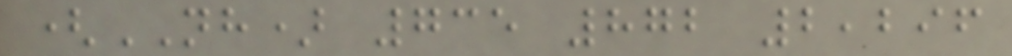(NH) 735 872 2,296
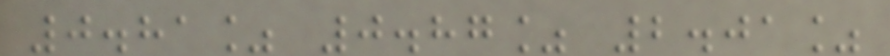0.81% 0.87% 2.01%
